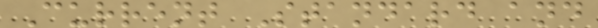Current Standard and
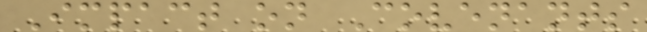Impact on Covenants
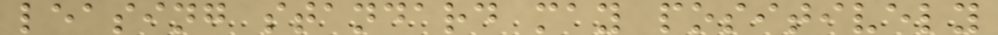leasing standard may positively
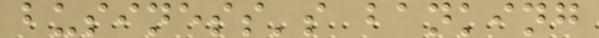business's banking
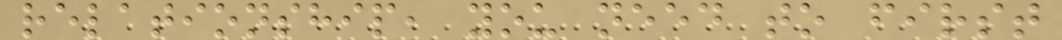relationship, you need to first
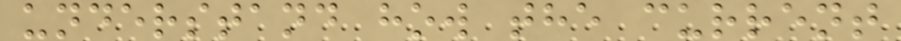understand how the current
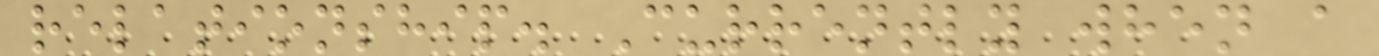relationship. Currently when a
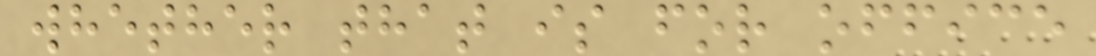whether that is for office
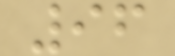96
